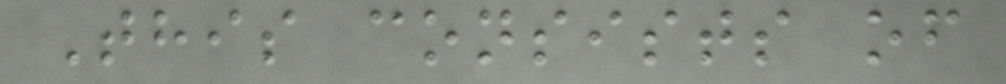This consists of
